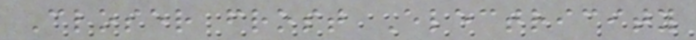Closer frost Electricity
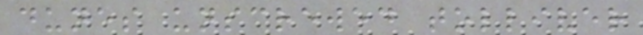dunes unscrewed tolliver
